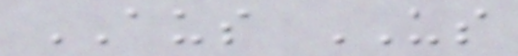AUS US
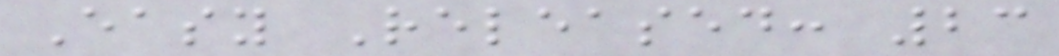Easy Released: 23
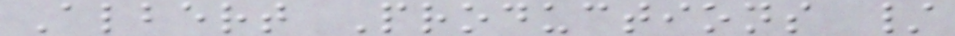Albert Productions /
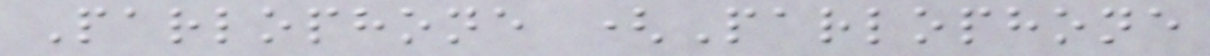Parlophone (Parlophone
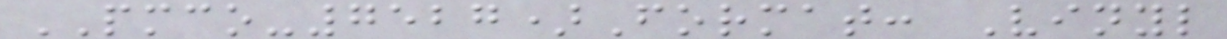PMCO-7527)Format: Vinyl
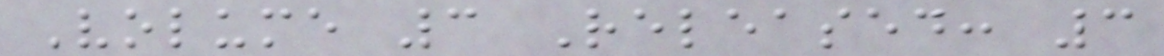Volume 3 Released: 3
